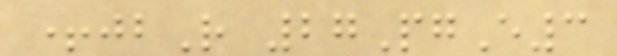+jbR 27PgE3
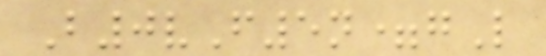B0vF5n=gL
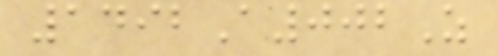1492A002Z
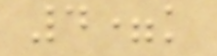4=k
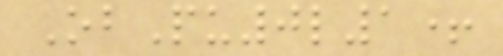ObPu0l1+
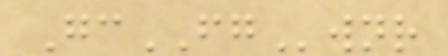GcFGwnr
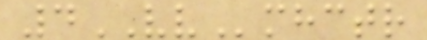4VVmhctr
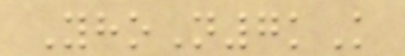YhoN7kK
